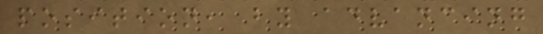position, by advancing
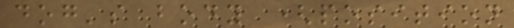dog's body (position
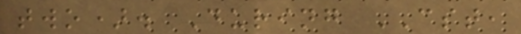two). During CST,
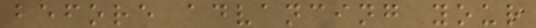before advancing your
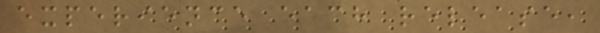experience each release,
